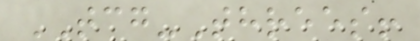TCG-Threes!
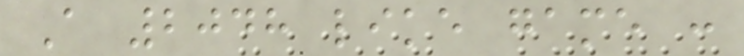A 2048 like game :
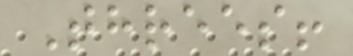Threes!
